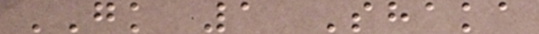GK 1 Shaka
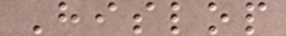Hislop
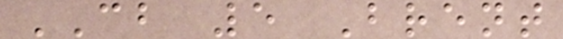CB 5 Brent
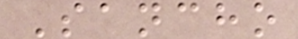Sancho
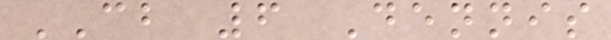CB 6 Dennis
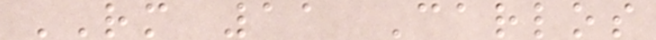RM 11 Carlos
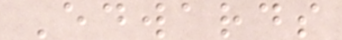Edwards
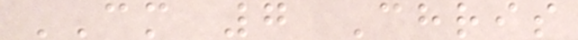CM 7 Chris
